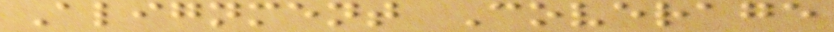Alignment Coverage
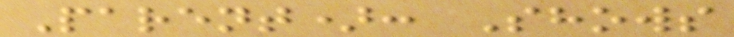Parent): Shows
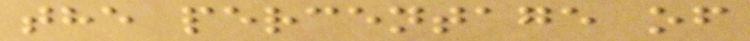the percentage of
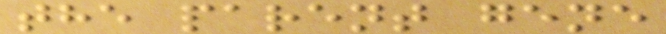the parent gene
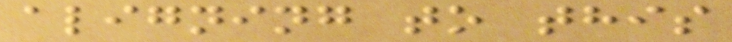aligning to this
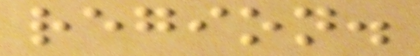region.
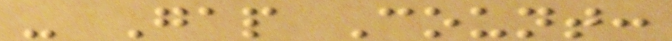- Gap Count:
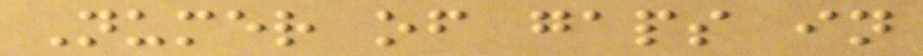Numer of gaps in
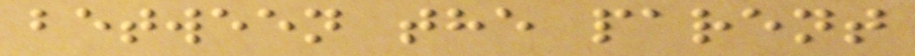between the parent
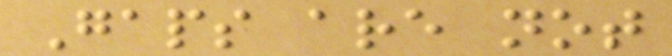Gaps are not
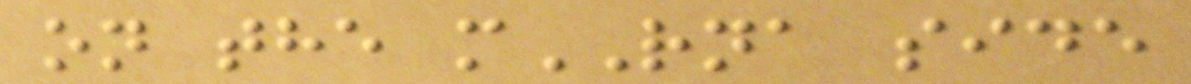on the mRNA side
